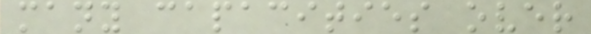many capacities over
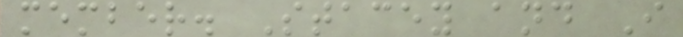member. Stacey and I
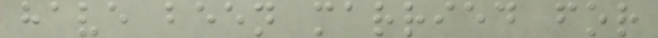have been married for
